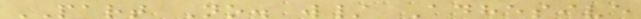PART No. w/ Adhesive
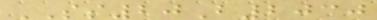SS20B2030
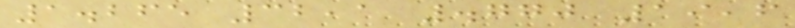1.265 32,1 .770 19,6
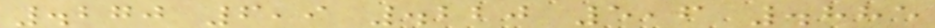.270 6,9 .220 5,6 .885
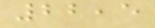22,5
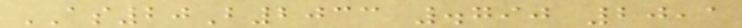AS20B2033 .790 20,1
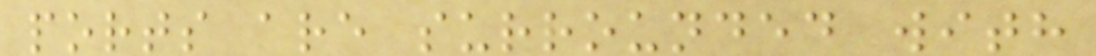ports are surrounded with
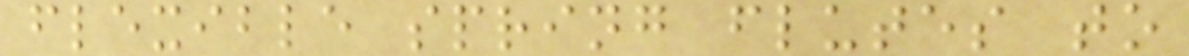flexible spring flutes to
